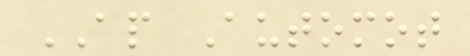AP Automot
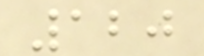120
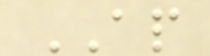AP
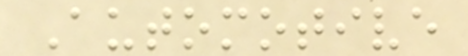Automotive
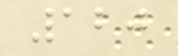120
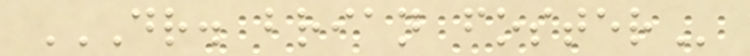DR. BRIAN FOSTER
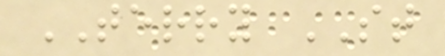TERRY ST
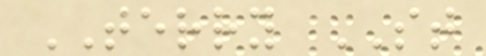TERRY ST
